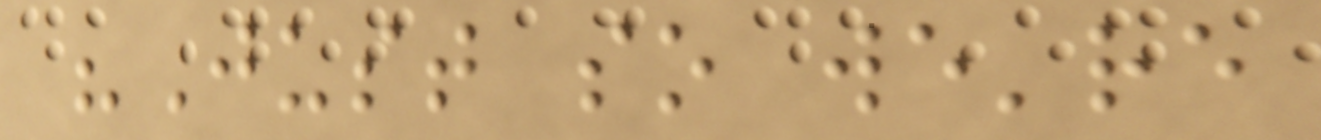"Just so we're
